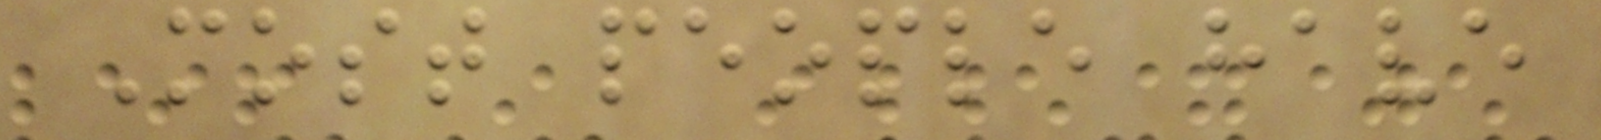Most people have
